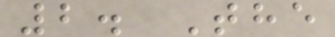2. The
